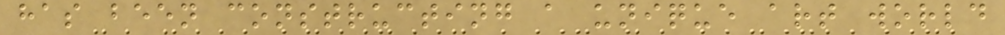has been constructing a unique art world
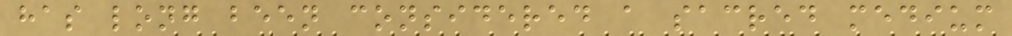has long been considered a sacred medium
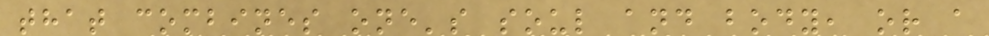that combines one's soul and body, or a
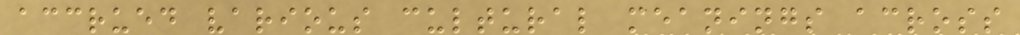accrued various cultural meanings across
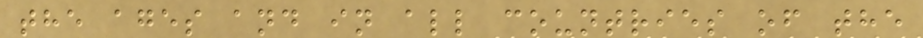the ages and in all countries of the
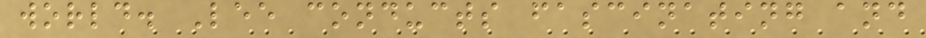world. Lee conducts fascinating and
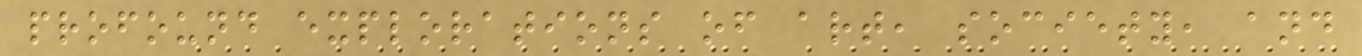profound explorations of art, society, and
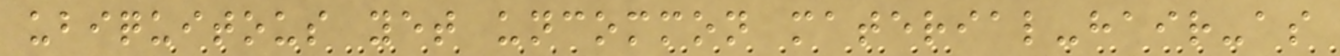ubiquitous yet uncommon material-hair-as
